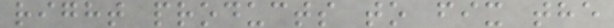right products to fix the
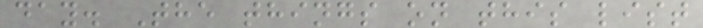day. The things on this list
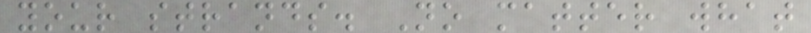your strands. No matter what
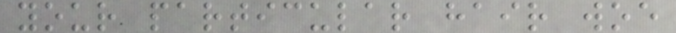your particular hair woe
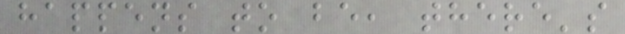happens to be, there's
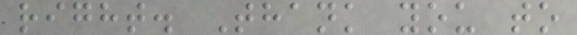right. Thank you to
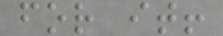for it!
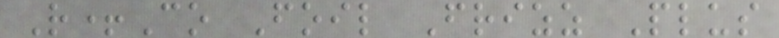R+Co Foil Frizz Plus
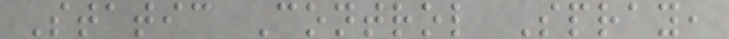Static Control Spray,
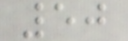50
